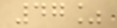47%
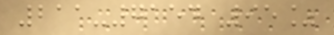211-7154 95%
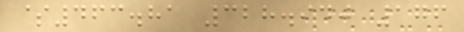$463.81 328.940 176
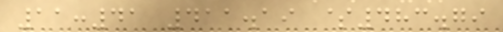11:41 411.19 $483.79
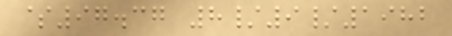$97.37 8/9/1982
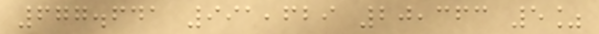677.641 991,629 20,363 5%
